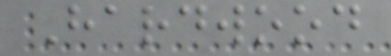Hardwood
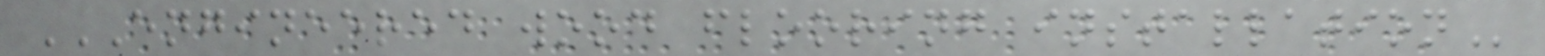ENGINEERED WOOD FLOORING INSTALLATION
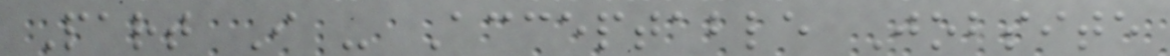Part I - Acceptable Jobsite
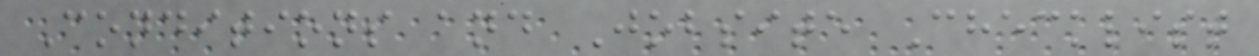Conditions and Jobsite Checklist
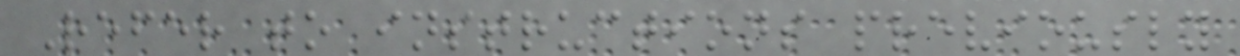Refer to instructions previously
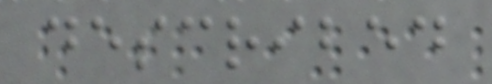described
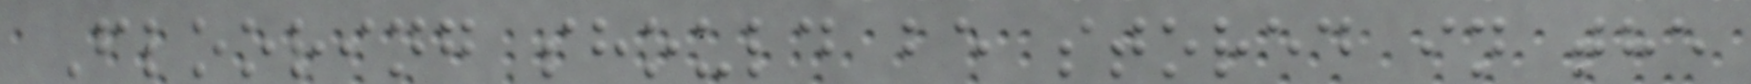Flooring should be stored in the
